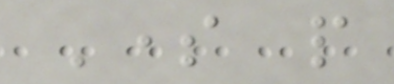Some people
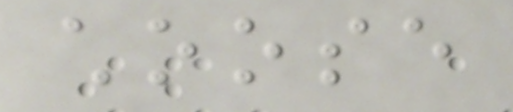choose
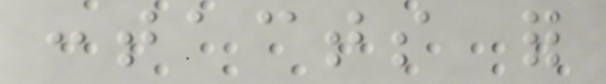contacts for
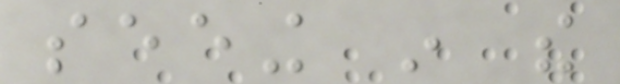seeing in the
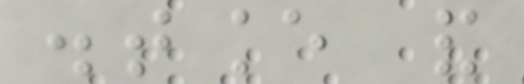distance and
